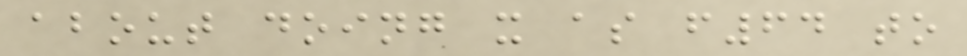about doing x as f64 to
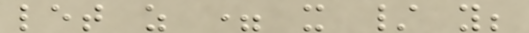let z = x / y;
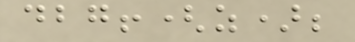dbg!(z);
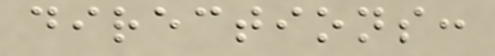directions:
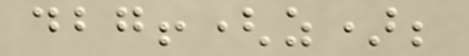dbg!(z);
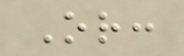Or:
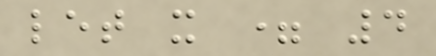let x = 4
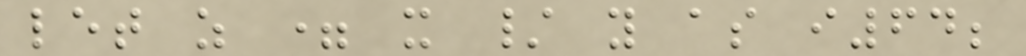let z = x / y as i64;
